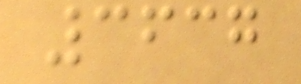3637
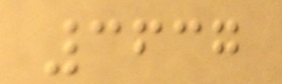3637
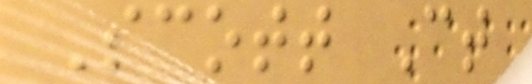Scott Ct
